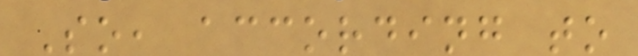So, according to
